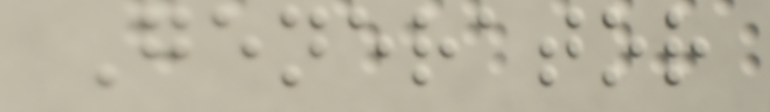Generator
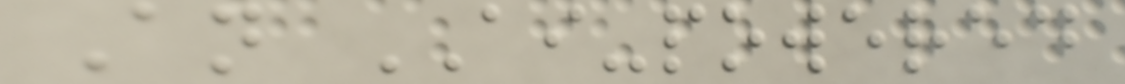An AI-powered
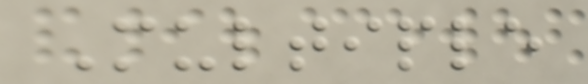Multiple
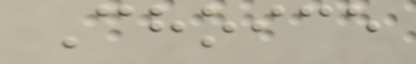Choice
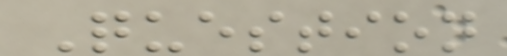Question
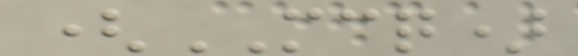(MCQ)
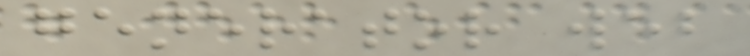generator web
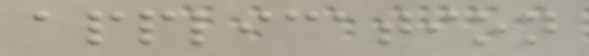application
